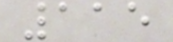115
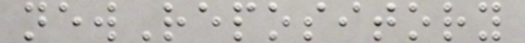newRepository
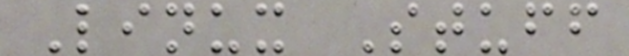Linux Stuff
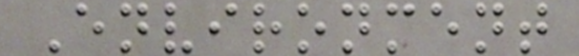Environment
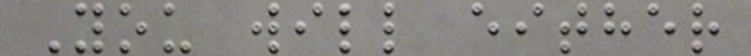You will either
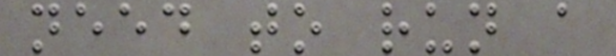need to run a
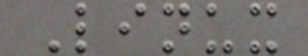Linux
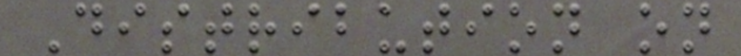Distribution on
